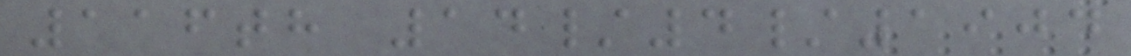116th 14/4/1904
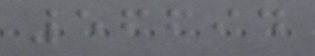56694
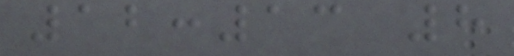12:13 8
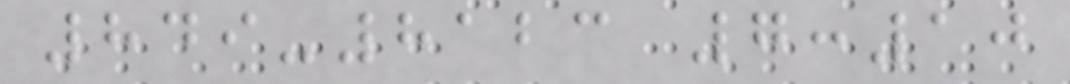849-8123 7:10
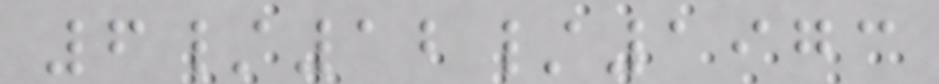6/12/1973
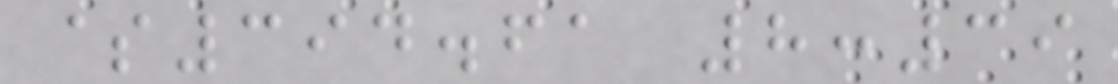$394.61 8:39
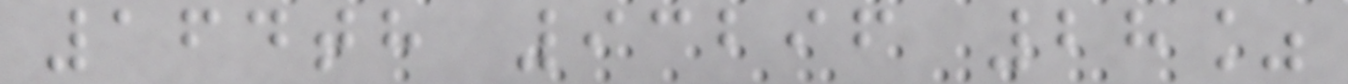164th 93296 28%
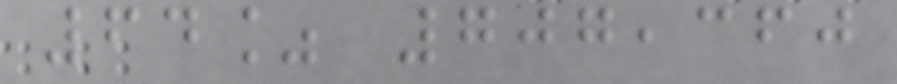64% 707,360
